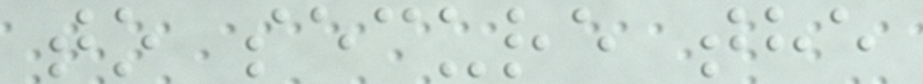to secure the
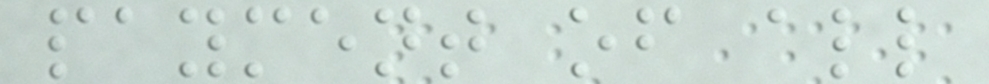payment of all
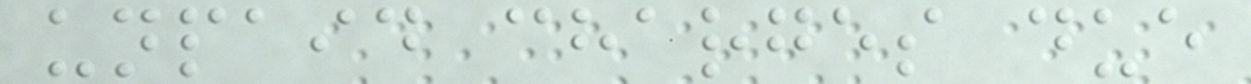unpaid charges due
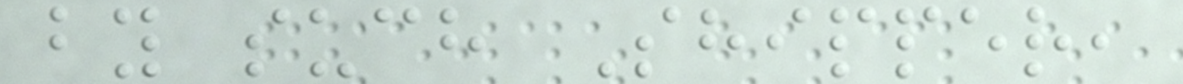by such Shipper,
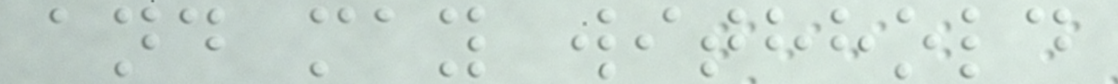and may withhold
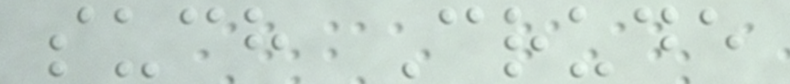such Crude
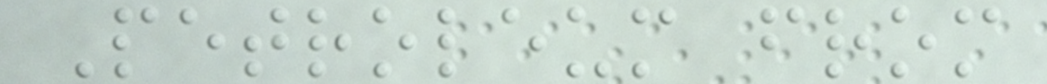Petroleum from
